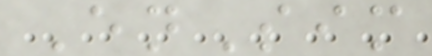EnSim
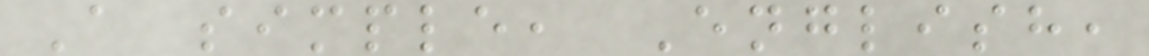A simple, English,
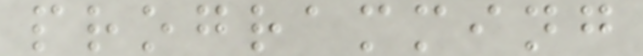programming
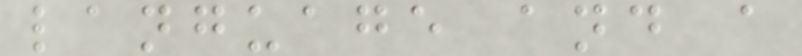language and a
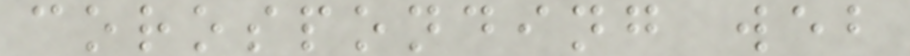corosponding web
